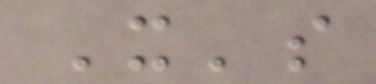It's
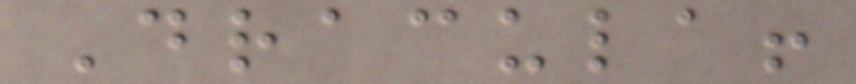Dracula!
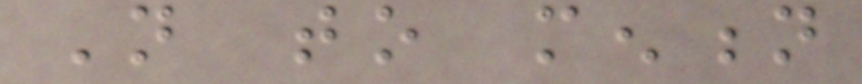Not to mention
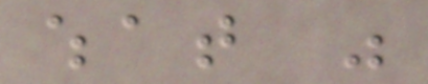what was
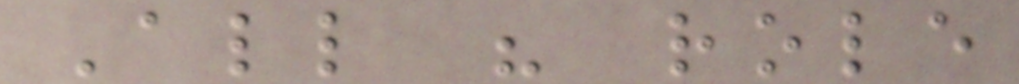All his role
